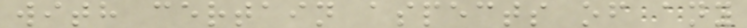with certain aspects of any
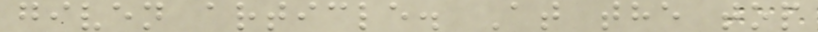given article. At the top
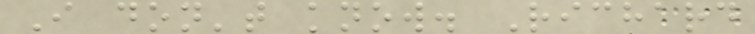I don't know. Richard
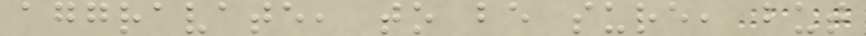aggravate, to be sure, but
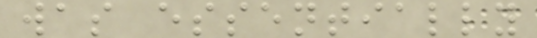was essentially
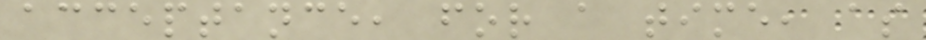acceptance, for a time, as
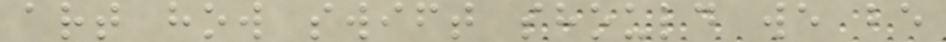art how swift should we be
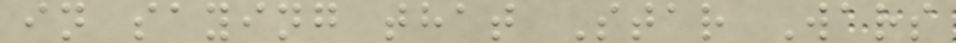in saying that Star Wars
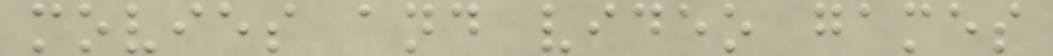movies and video games
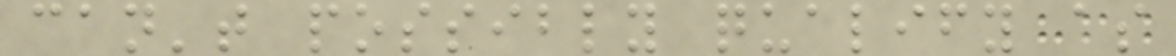can't possibly qualify as
